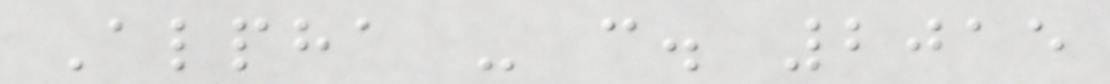Alpha - c. 2015
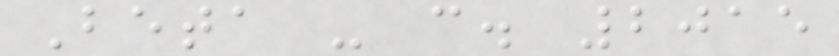Beta - c. 2015
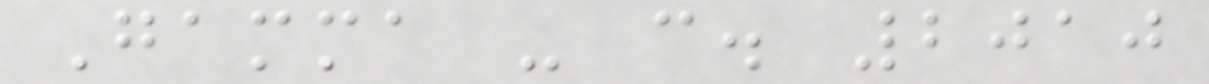Gamma - c. 2010
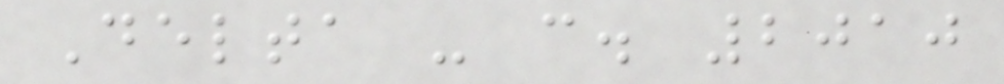Delta - c. 2010
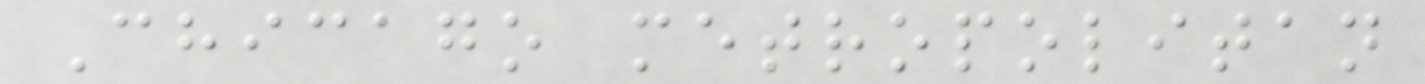Chicago metropolitan
